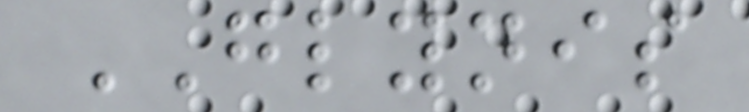GLYNIS
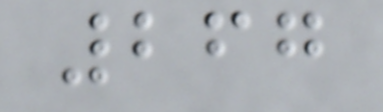267
